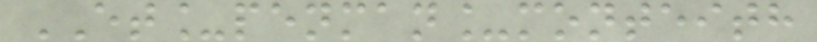ET_penman_monteith
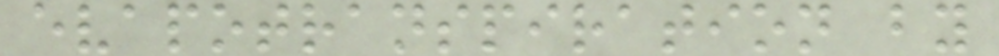evapotranspiration by
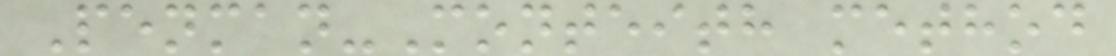Penman-Monteith method
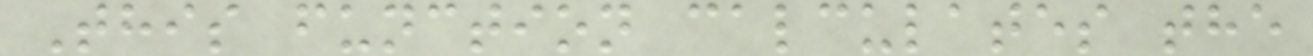This function calculates the
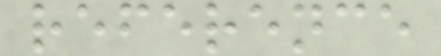reference
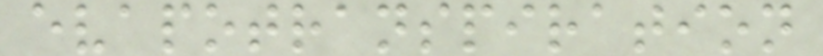evapotranspiration
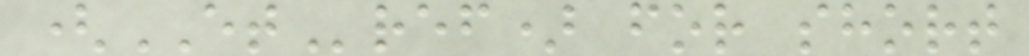(ETref) for short
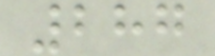287
